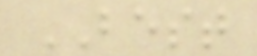BEST
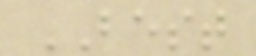BEST
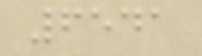6541
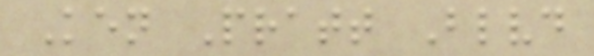Ken Pratt Blvd
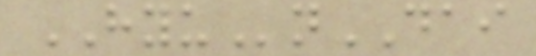HYUnDAI
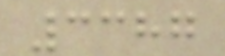3387
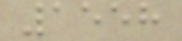1558
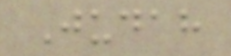Judah
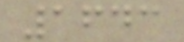1643
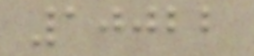10022
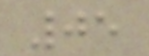05
